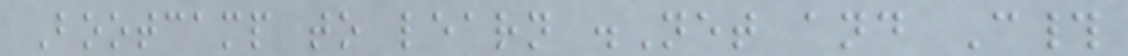Bootcamp to learn .Net and C#
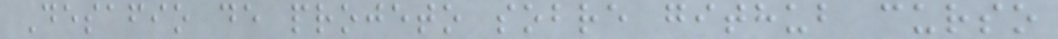Desafio de projeto sobre github curso
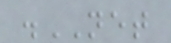.NET
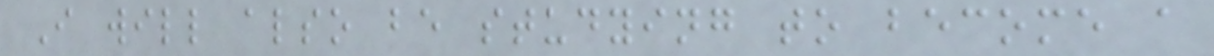I will also be studying to become a
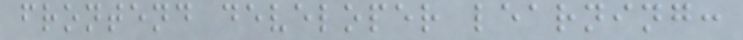frontend developer learning:
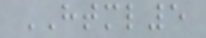HTML5
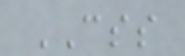CSS
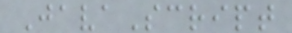JavaScript
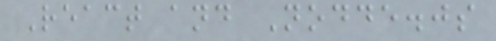React and Nodde.js
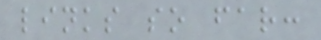links so far:
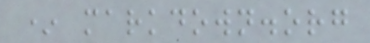* markdown.org
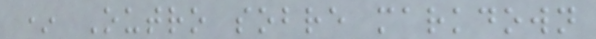* Outro sobre markdown
